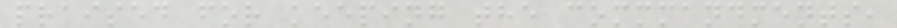praised for keeping the commmandments,
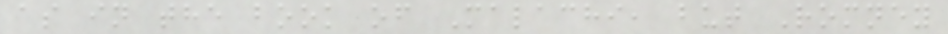as in the book of Malachi, but Romney
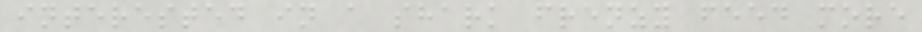interested in a shark frenzy feed more
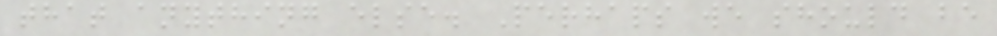that anything else. Perhaps we should be
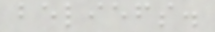beliefs.
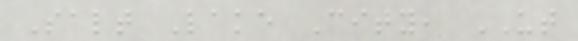Salt Lake City, UT
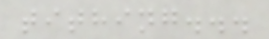tithing...
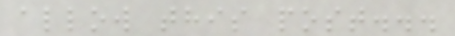allow this post...
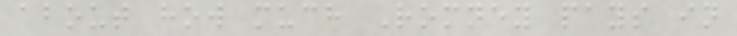about how much Romney pays in
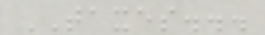TAXES...
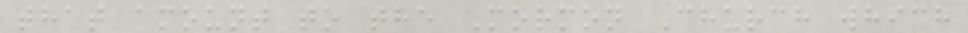that amount to the Mormon Church which
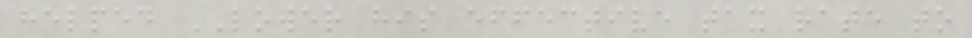helped LOWER his effective tax rate to
